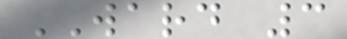WARD 3
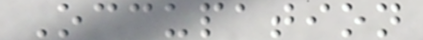Occupation
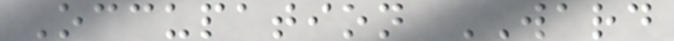Occupation WARD
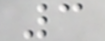3
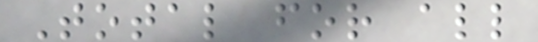Total for all
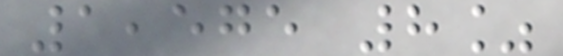1,575 8%
